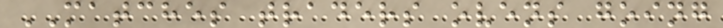MATCHES traders ovens going
